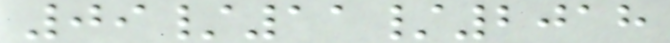09/11/2018
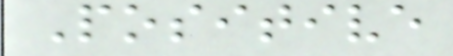Positive
